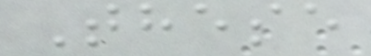These
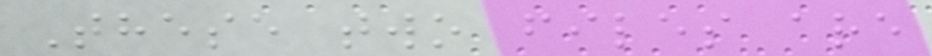These two files are
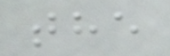the
